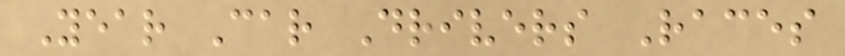Year Car Drivers Races
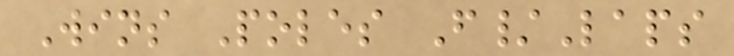Wins Poles F/Laps
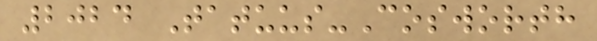2024 Tatuus-Cosworth
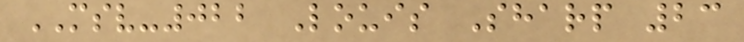MSV-022 Louis Sharp 23
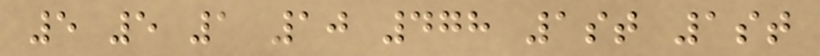5 5 1 10 478 1st 1st
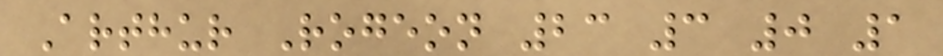Arthur Rogeon 23 3 0 1
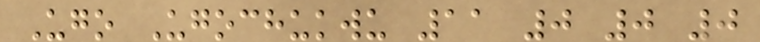Ugo Ugochukwu 11 0 0 0
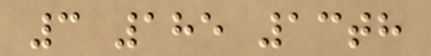3 185 13th
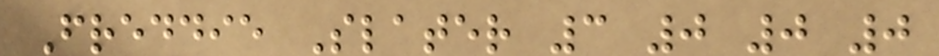Freddie Slater 3 0 0 0
